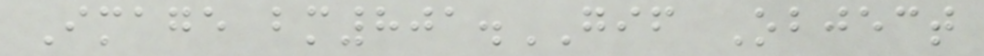Image bm801.GIF Object
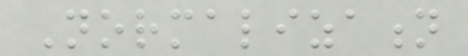Normalization
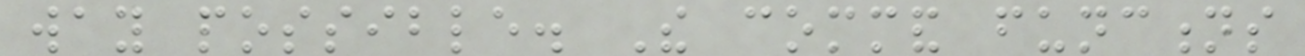way possible. The command functions
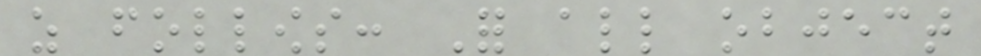as follows: For all object
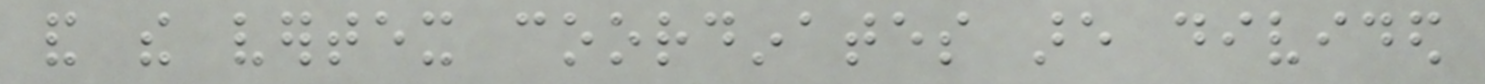and the vertex coordinates are divided
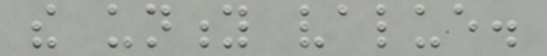the unity value.
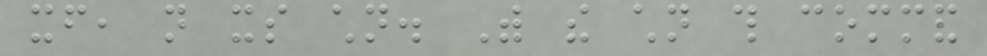itself, not its children. With the children this command
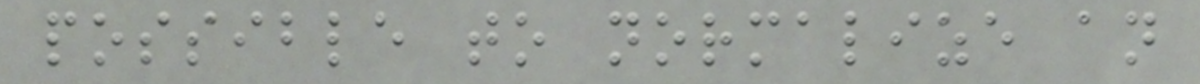possible to normalize an
